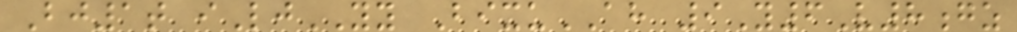Bj1t iLjYY BixuAH 9Y6V8gz
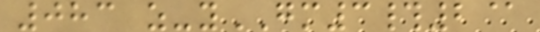083 z-yGM3#2@
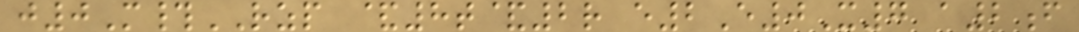j0M#RZP &8t&2r e2E0X7 a2f
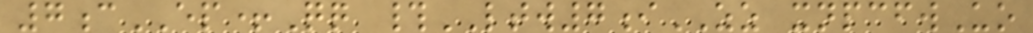7cEP+Qq #LTW7iZZ xnpcfwUo
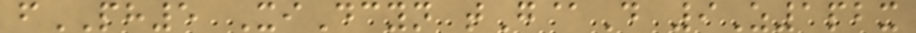fPH5 XiDcyn tG@D 9Z1pbx
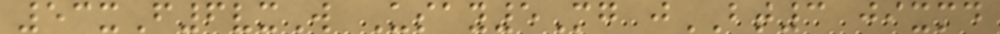53xF6vxW Usay5Mg jBT3 jixmd
